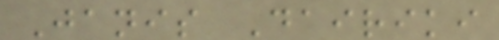Janis Dairiki
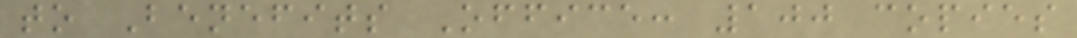to Benefits Office: 100 copies
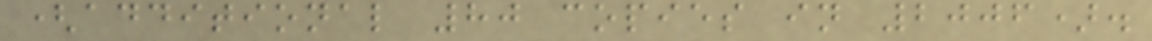(additional 80 copies in 2006).
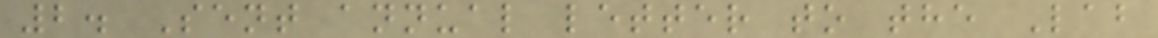2. Sent annual letter to the Lab
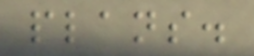plans.
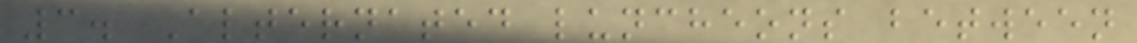3. Alternated luncheons between
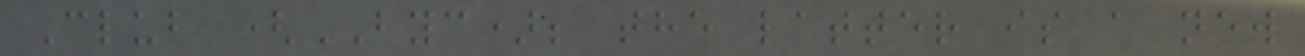Club (BYC); the latter is a new
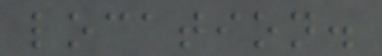location.
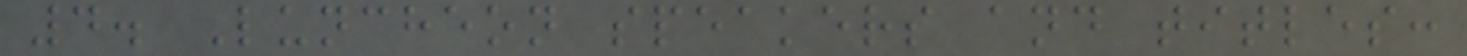4. Luncheon speakers and titles:
